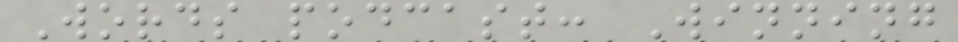Words podcast: Winning
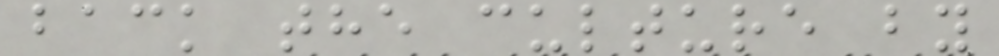back the culture by
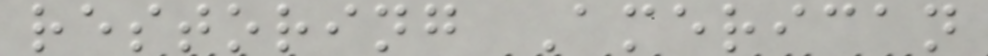restoring American
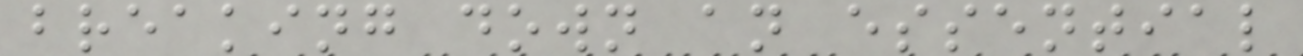breaking down an essential
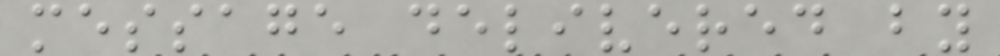message delivered by
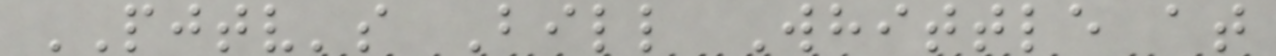PJTV's Bill Whittle at
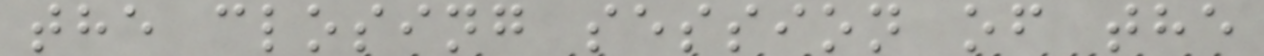the closing session of the
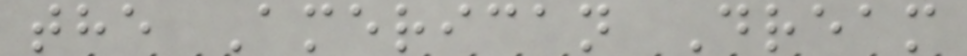the American Dream
